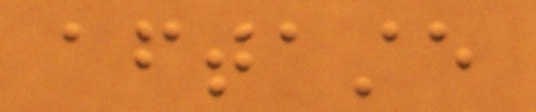aftertaste
